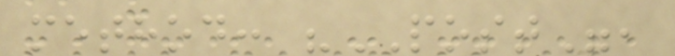method: "POST",
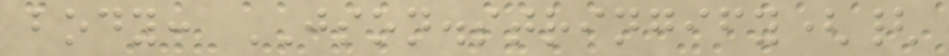body: JSON.stringify({
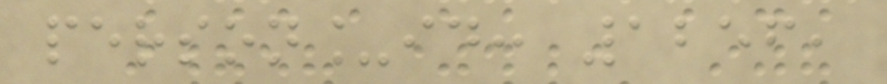person_id: 1256,
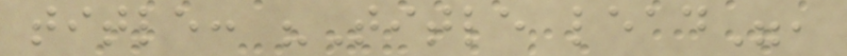title: "Title lead",
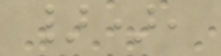}),
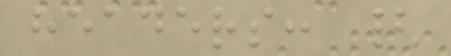headers: {
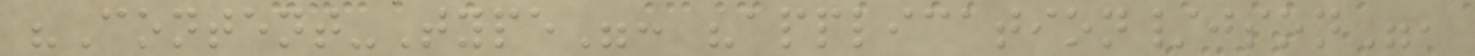"Content-Type": "application/json",
